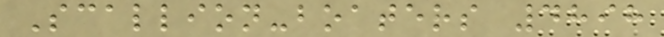Scallion-boaters 4898
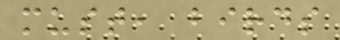must, birds
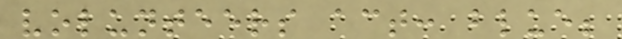volunteers act: blue;
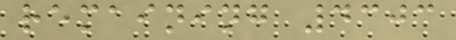remaining 4303
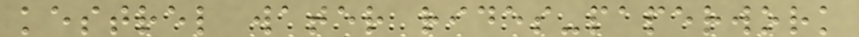kestrel water rides-paperwork
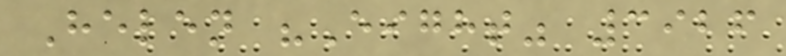Helen "Eight" 3926
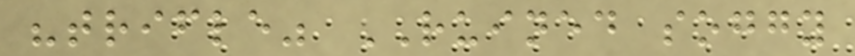"trifle" RUINED soggy
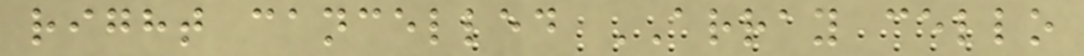right cancelled ARRAY cello
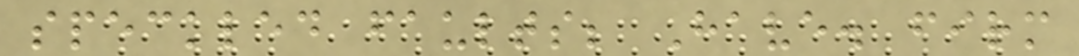speckled faults; Have. firm
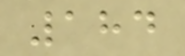184
